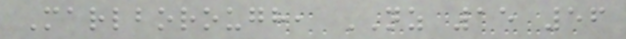Marlborough, NZ 15 56
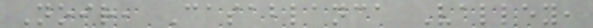Noir, Casablanca Valley,
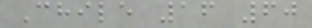Chile 16 60
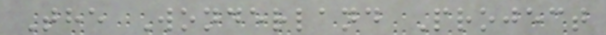The Wonderland Project
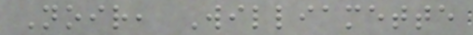Noir, Williamette
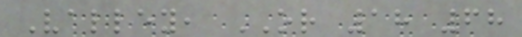Valley, OR 18 68
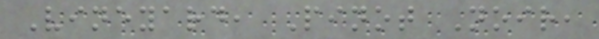Vineyard, Pinot Noir,
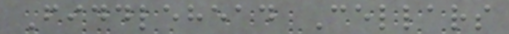Fiddlehead Cellars
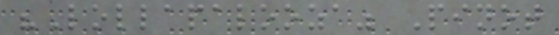"Lollapalooza" Pinot
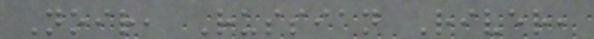Noir, Russian River,
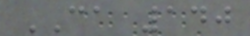CA 140
